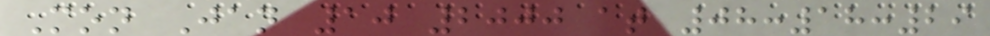Mon Jan 10 2000 at 08:18:29
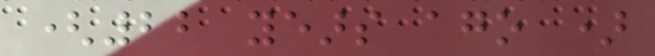(22 years ago )
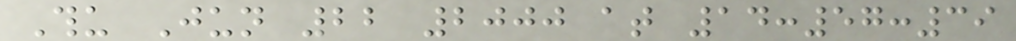Thu Jun 22 2000 at 14:57:39
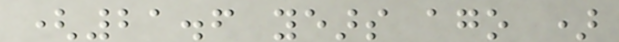(21.6 years ago )
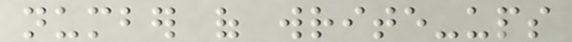number of write-ups
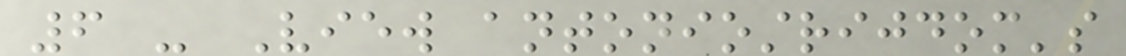6 - View antoniostrijdom's
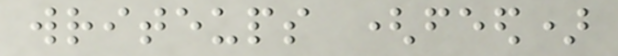writeups (feed)
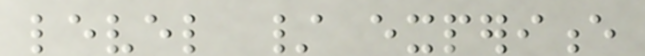level / experience
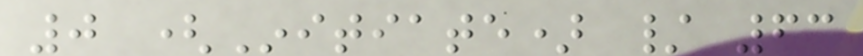0 (Initiate) / 63
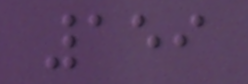159
